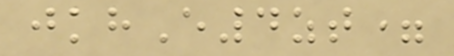jkhE4zt=
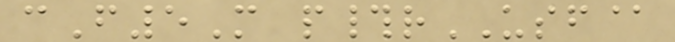cF5M p#rUSF@
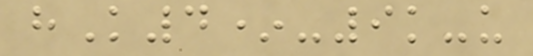hK4*-9k-u
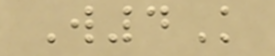W4K
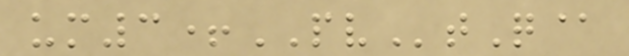um3+PVtQ@
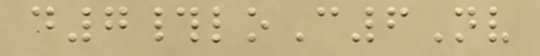d7#loC6Nv
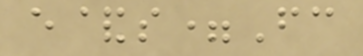e&s=Fc
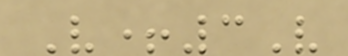V+3V
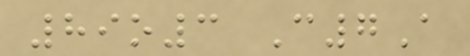89o3 C7A
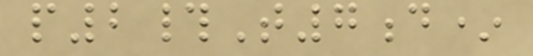p2#T7d*
